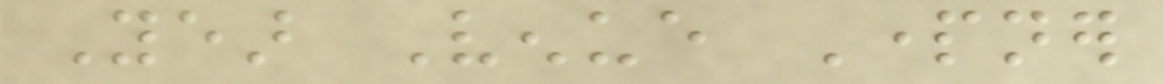Year Venue Partner
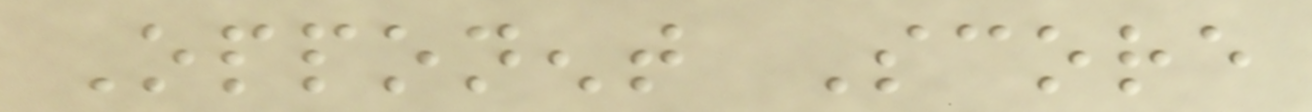Opponent Score
